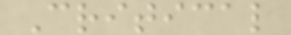Critical
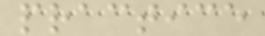practice
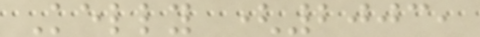Kelly (2003,
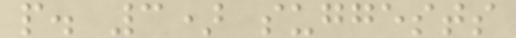p. 3) suggests
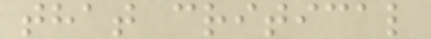that critical
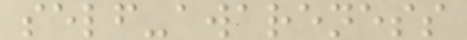self-awareness
